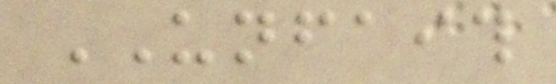UNFAITH
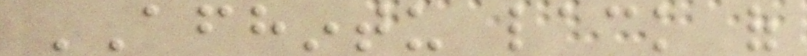AFHINTU lack of
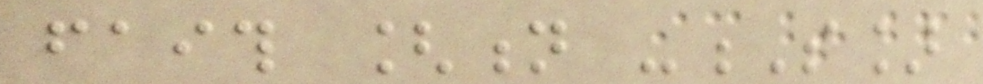faith [n -S]
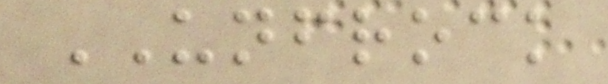UNFROCK
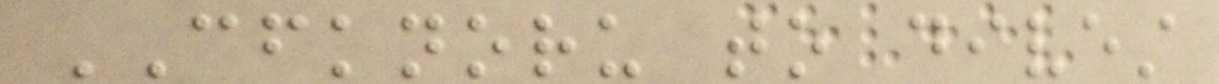CFKNORU to divest
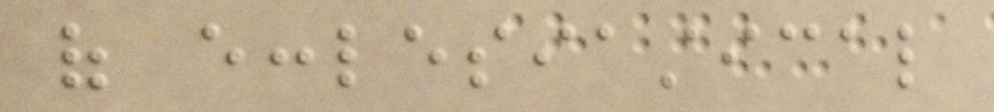of ecclesiastical
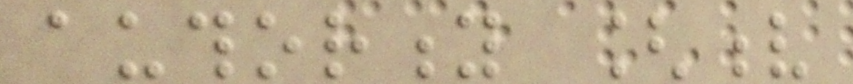authority [v
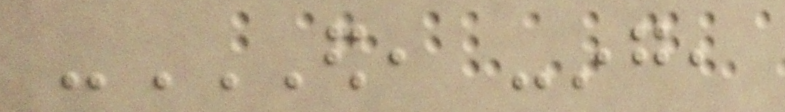-ED, -ING,
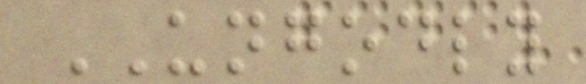UNGODLY
